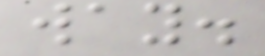way.
